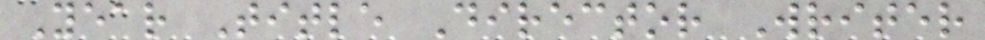Year Title Director Writer
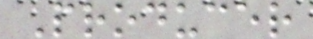Producer
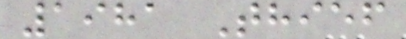1981 Thief
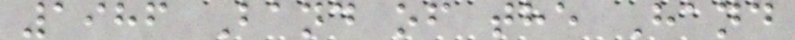1986 Band of the Hand
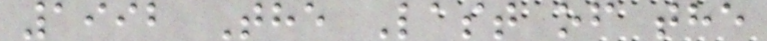1992 The Last of the
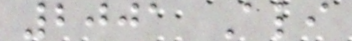2001 Ali
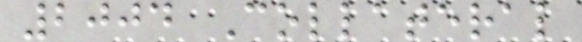2004 Collateral
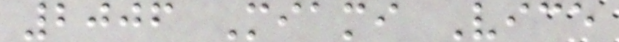2006 Miami Vice
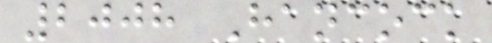2008 Hancock
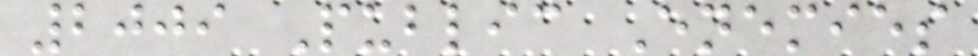2009 Public Enemies
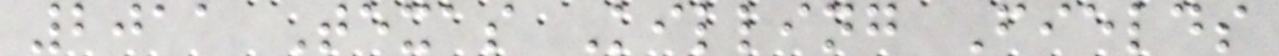2011 Texas Killing Fields
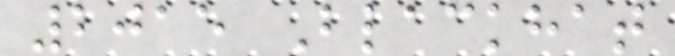2015 Blackhat
